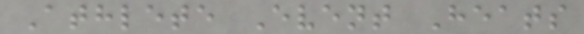Athlete Event Heats
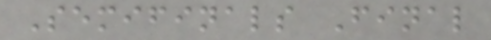Semifinals Final
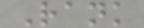Rank
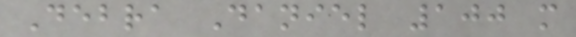Debra Daniel 100 m
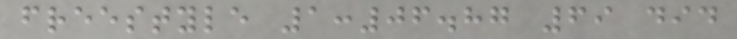freestyle 1:06.87 69 did
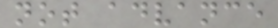not advance
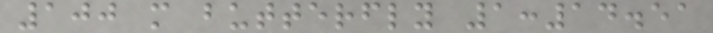100 m butterfly 1:14.51
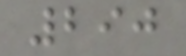290
